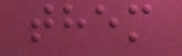them
